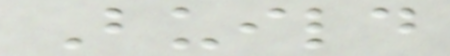Build
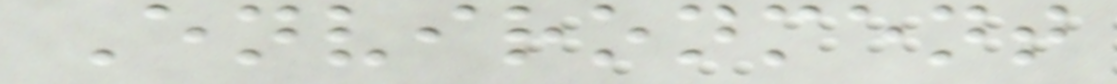Environment
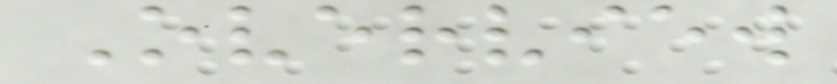Overview
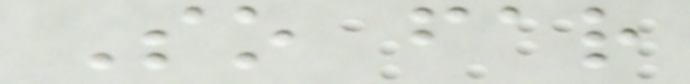So far
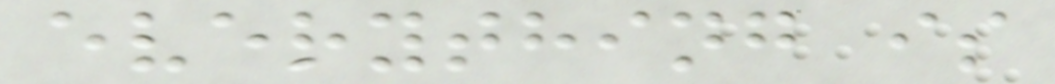everything is
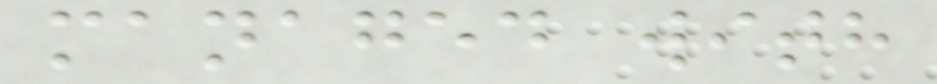managed with
